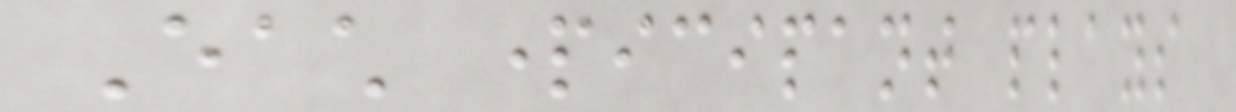Each participant plays
